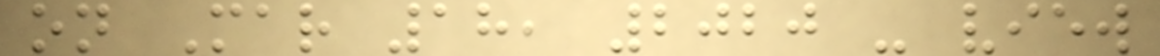on Mar 18, 2020 - view
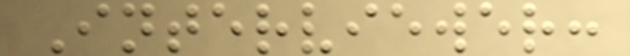Interviewer:
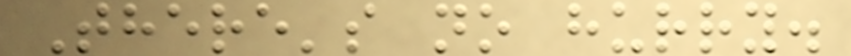There's no hurry.
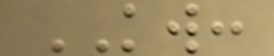KW:
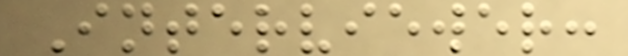Interviewer:
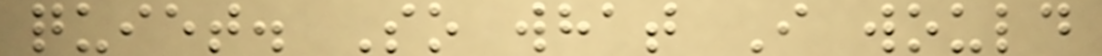quiet. So what I would
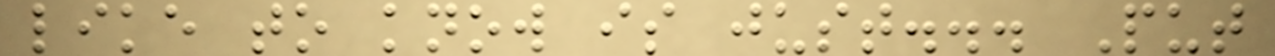like to know is just... Put
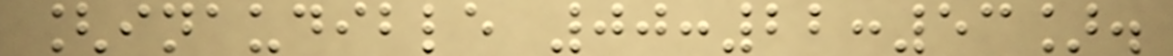[inaudible 00:22:53].
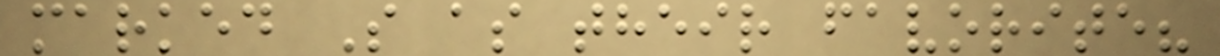marked S as their favorite?
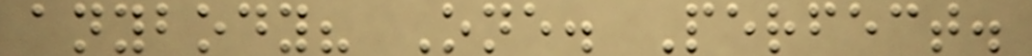anybody? One. Perfect.
